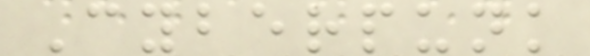Cyberpunk
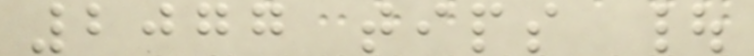2077 tips |
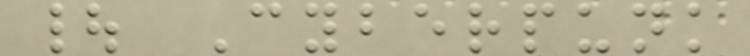| Cyberpunk
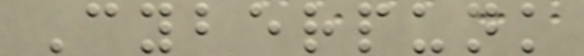Cyberpunk
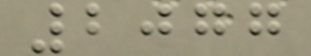2077
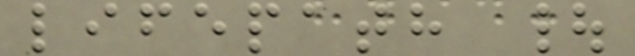lifepath |
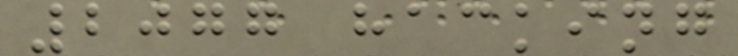2077 hacking
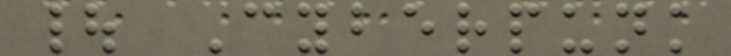| Cyberpunk
